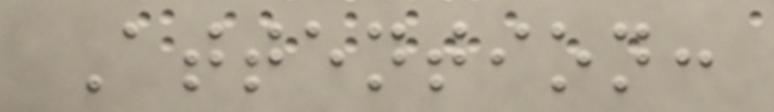Attention:
